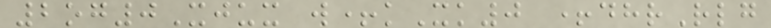2og0Xjux w+kXk0 +dhrRlg
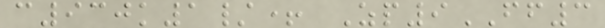c930k1/+ Zp9FF3
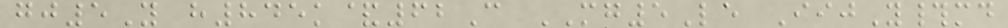gj5Y h845k&62C MG5Le IijY#md
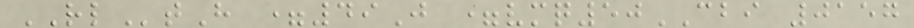RLtH =49J =vmq50CBI 0157
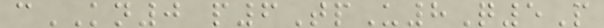cKN0 p6TpU8Q5P
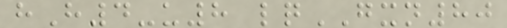hH4-u8 lqGXN80
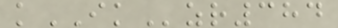kIKzr384
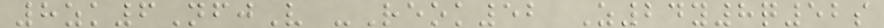8zk6NfjV -Reok52 Z24y8q52s
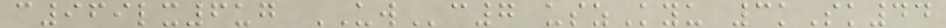c969lx6ug UWc7 uszKyu 3kSk44
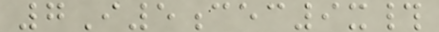7I5cec9x#
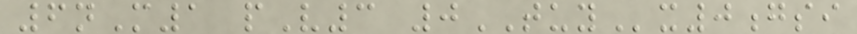6nM1 pV3 0TUYx0gsi
